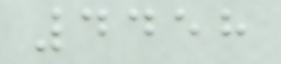4458
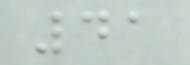41
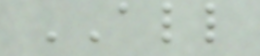ALL
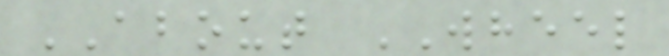ABOUT WHEEL
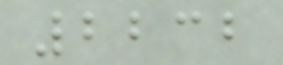2232
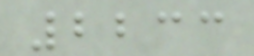2233
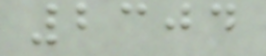2304
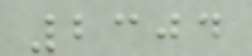2304
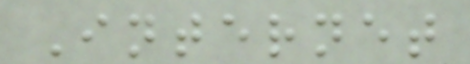Internet
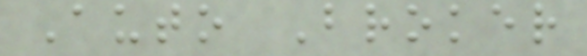Auto Broker
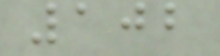102
